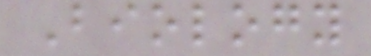Biology
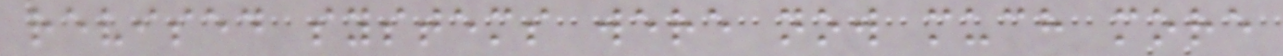revised systems were now much more
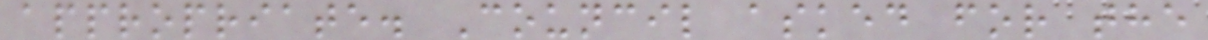appropriate. Council asked for the
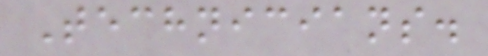Technicians.
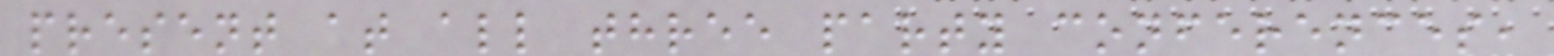present at all three party conferences,
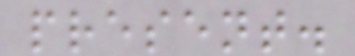present.
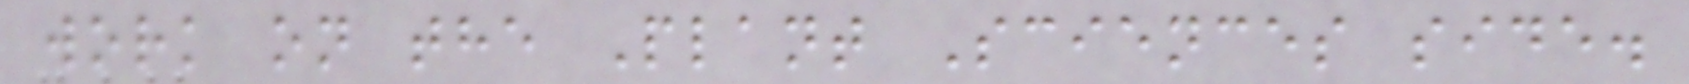work on the Plant Sciences side.
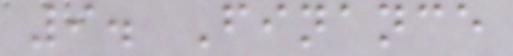9. Finance
